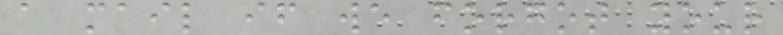a mail if we forgot your
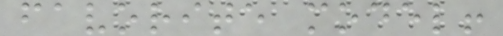favorite model!
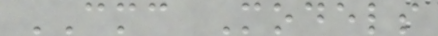CMC Models
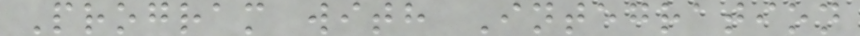Program with Integration
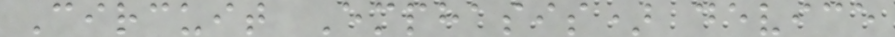Circuit Emphasis) device
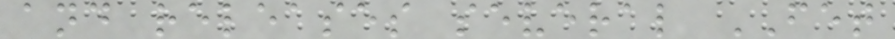and releases several FET
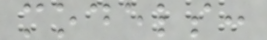models:
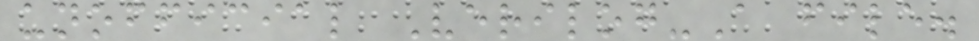unofficial Verilog-A file.
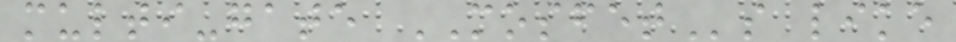multi-gate MOSFETs like
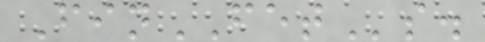FinFETs.
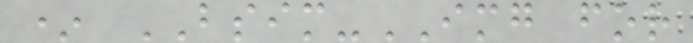* BSIM-IMG for
